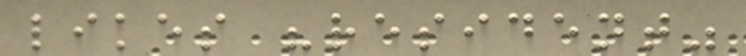likes "resident"
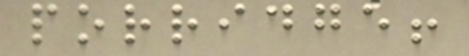porridge!
